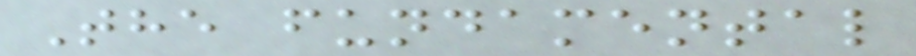The fundamental
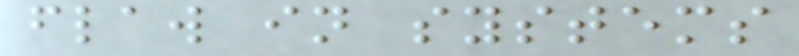flaw in systems
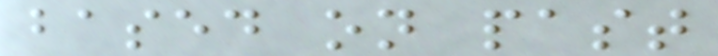based on past
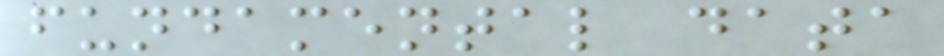fundamental data
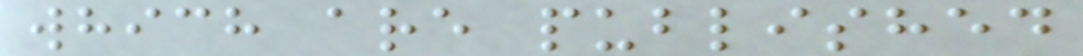which are published
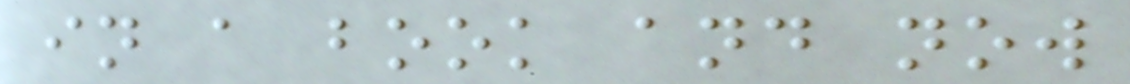in a book and now
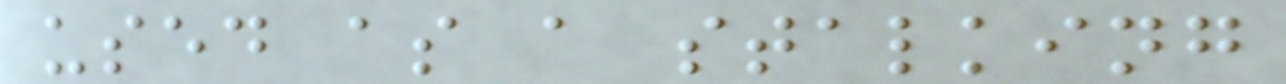used as a stalking
